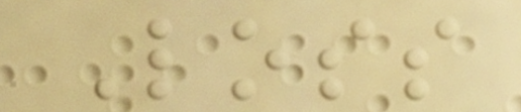Loss
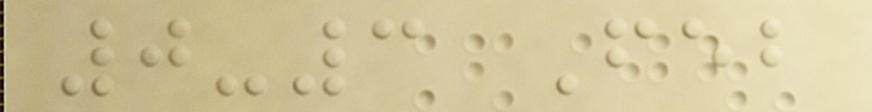0-3 Feb
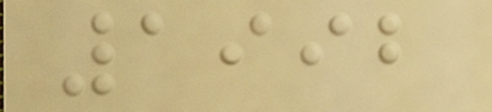1992
